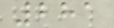281
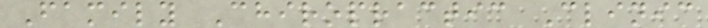Family Chiropractic Clinic
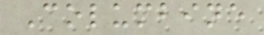Columbine
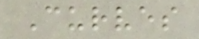Curves
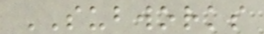SUBWORKS
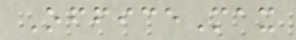OfficeMax
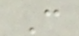C
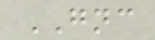GNC
